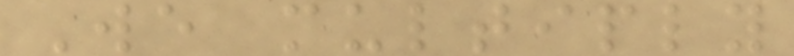We multiply
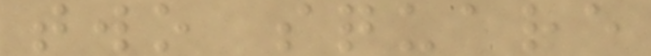two square
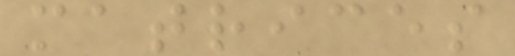matrices
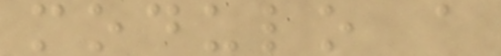modulo a
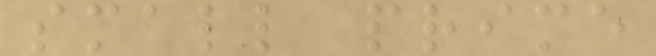small prime
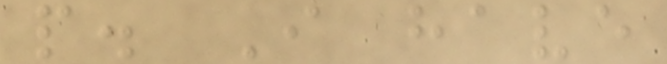p. I have
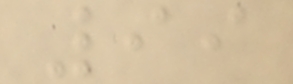99
